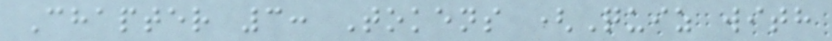Chapter 3: Tokens (Quiz with
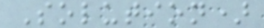Solution)
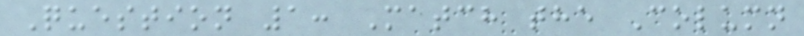Question 1: Match the Column
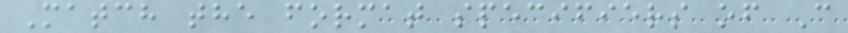Match the format specifiers of C
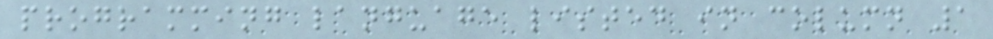programming language listed in column 1
